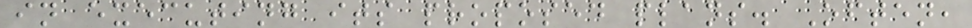in executing its proposed plans. Often,
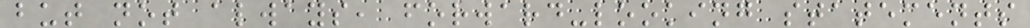but not always, forward-looking statements
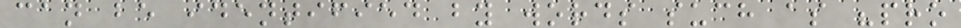can be identified by words such as "pro
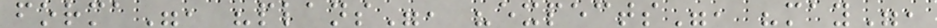forma", "plans", "expects", "may",
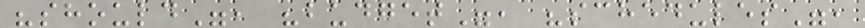"should", "budget", "schedules",
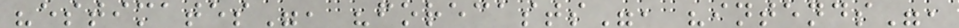"estimates", "forecasts", "intends",
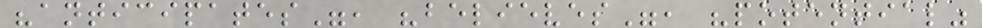"anticipates", "believes", "potential"
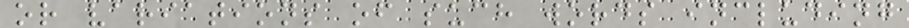or variations of such words including
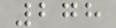278
